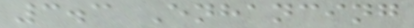3.3 Enhancing
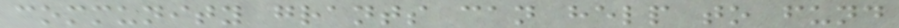community grants can help to fund
